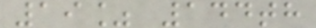19% 144th
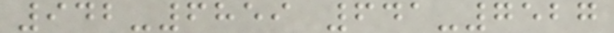942-6859 641-7527
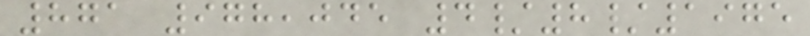871 978,045 4/8/1975
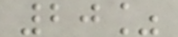20%
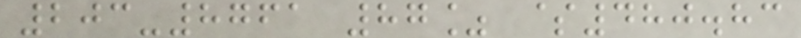203-8761 87% $480.83
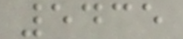5435
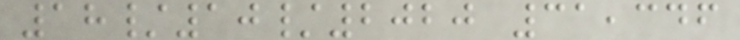18/10/2020 31,346
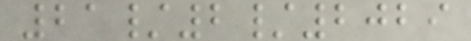21/2/2029
